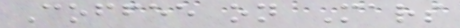Coffee on Mars
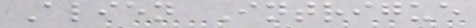Alien Intrigue
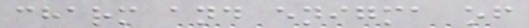charm and enigma of
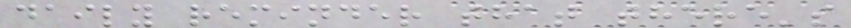daily reminder that there's
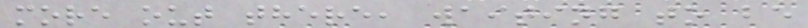more out there, waiting to be
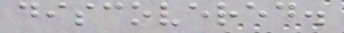discovered.
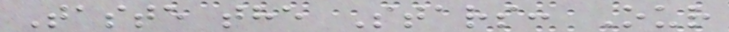Taste the Stars: Our
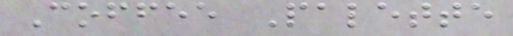Coffee Palette
